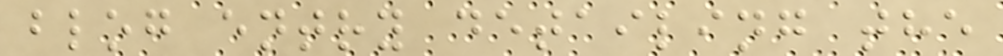blog entry detailing the
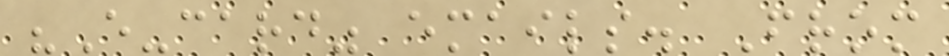"E-card" emails. From
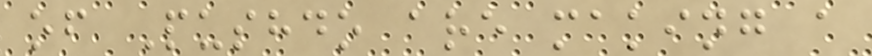of Pushdo are making a
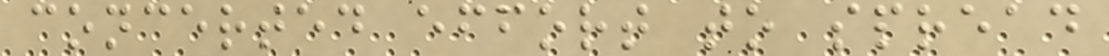concerted effort to spread
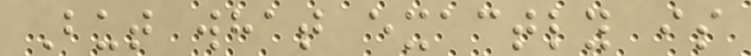But what exactly is
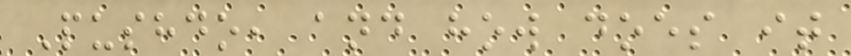Pushdo, and how does it
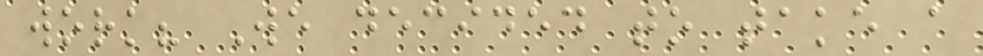work? We decided to take a
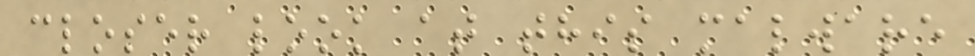closer look at this malware
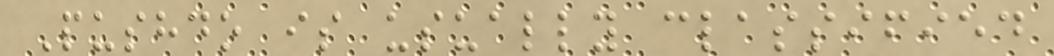Pushdo is usually classified
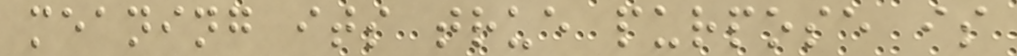meaning its true purpose is
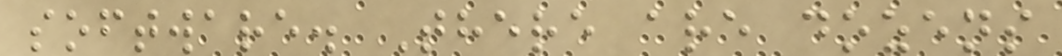software. There are dozens
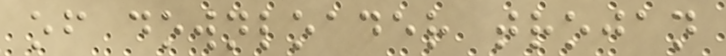of downloader trojan
